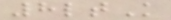8ltK
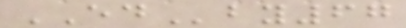EDby67
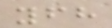yfh
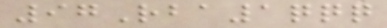97Rba1qqq
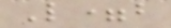L=b
